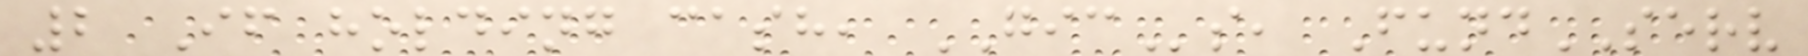2 If holding cash, GICs, FundSERV
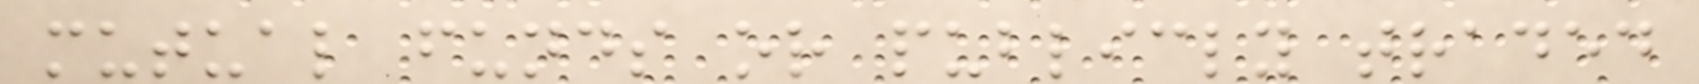mutual funds or publicly traded
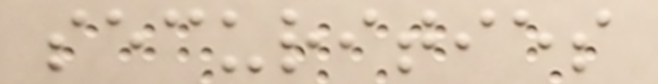securities
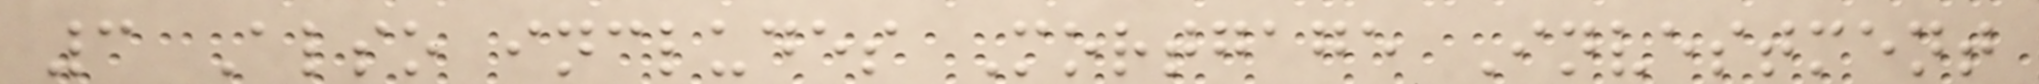3 Also includes Mortgage Investment
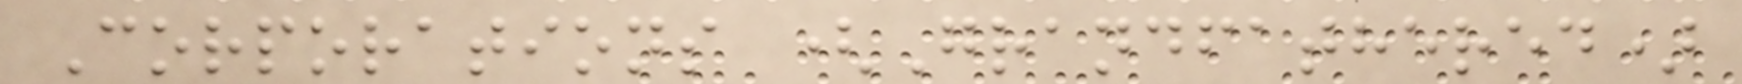Corporations (Grandfathered)
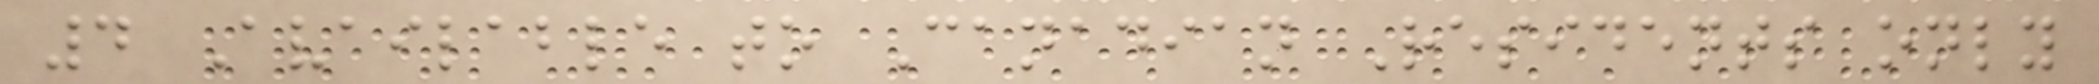4 Available to Canadian Residents only
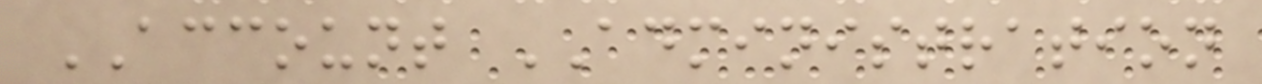ACCOUNT ADMINISTRATION
